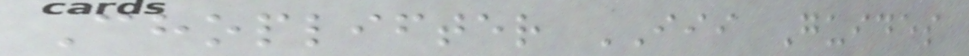Choplifter III Guides
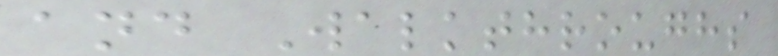and Walkthroughs
